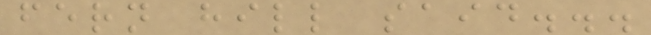fern hill said...
